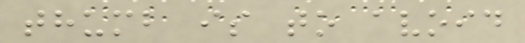thumb is to avoid
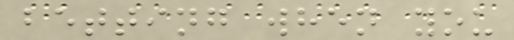betting when you
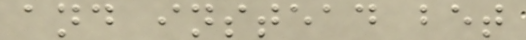and instead bet
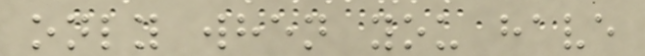only when you have
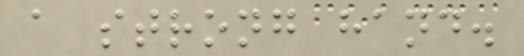a strong hand.
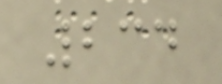234
